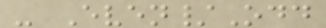- Even/Odd
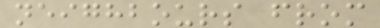neighbours from
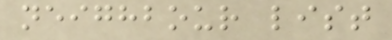neighbour list
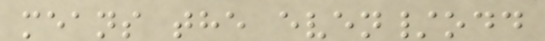means the even/odd
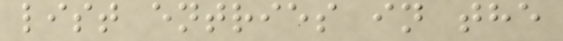list entries in the
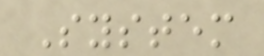System
